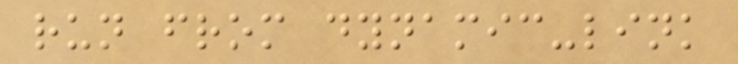run from dynamic-link
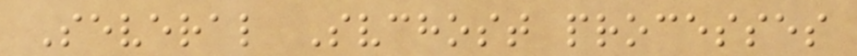Several Svchost processes
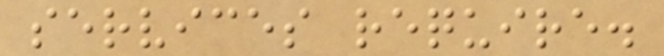services require.
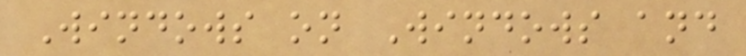Windows on Windows and
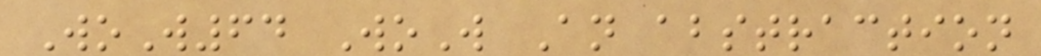WoW64 WoW An abstraction
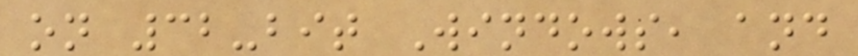on 32-bit Windows, and
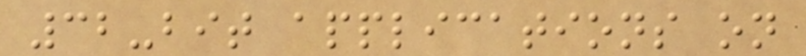32-bit applications on
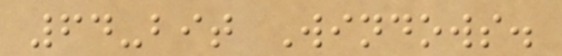64-bit Windows.
